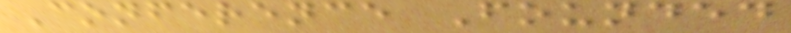Conference Founded
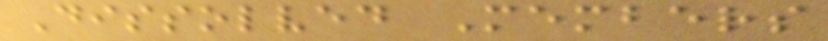Dissolved Members
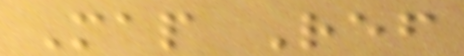Map Ref
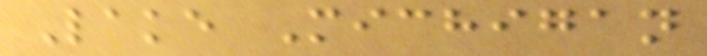Lake Michigan
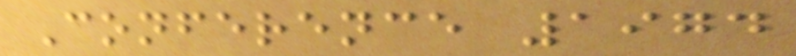Conference 1974
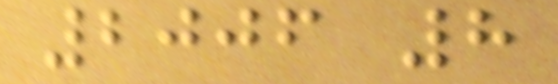2006 8
